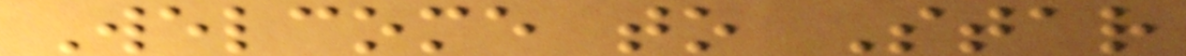Welcome to Star
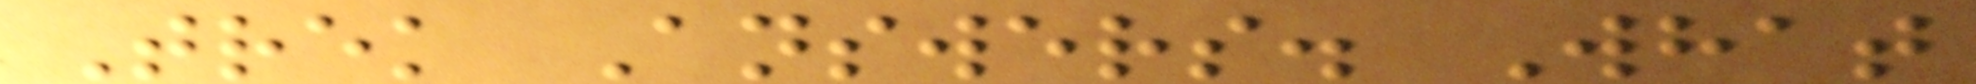Trek Answers. What
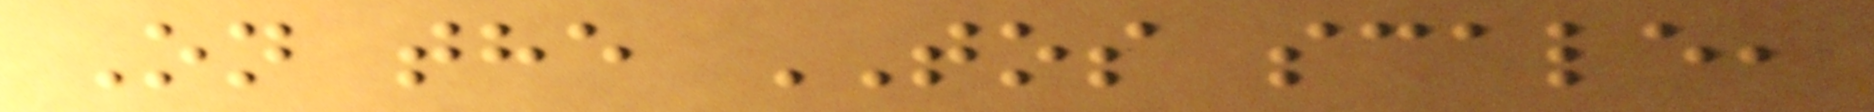On the TOS scale,
